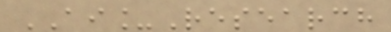AI_Research
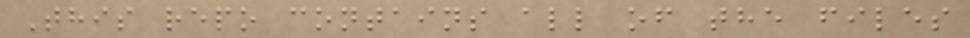This repo contains all of the files
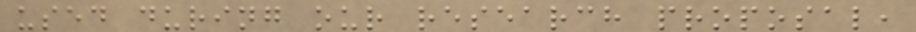used during our research proposal,
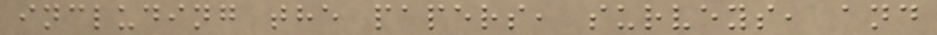including the papers, surveys, and
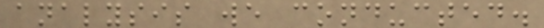analysis we conducted.
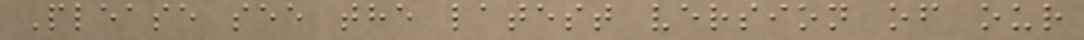Please see the latest version of our
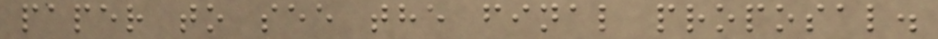paper to see the final proposal.
